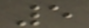5
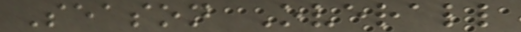Season Overall
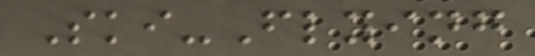Ski-Flying
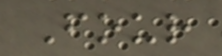Four
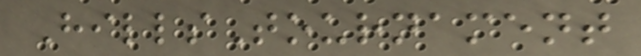HillsTournament
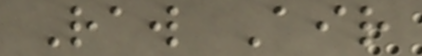Raw Air
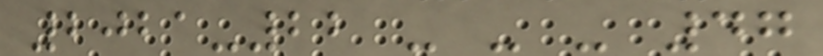2021-22 - - - 47
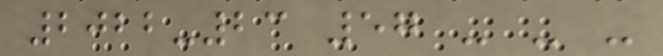2022-23 57 - - -
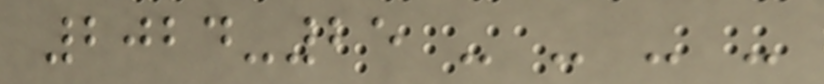2024-25 - - - -
